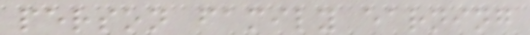person family earning
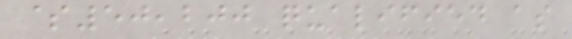$50,200 qualified as
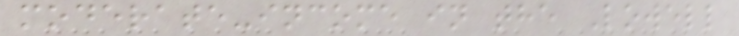moderate-income in the Lowell
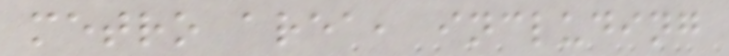metro area, including
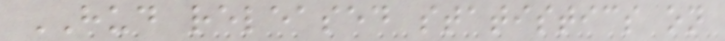HUD released statistics on
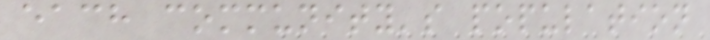each community's population
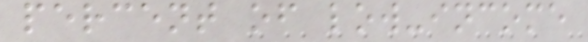percent of low-income
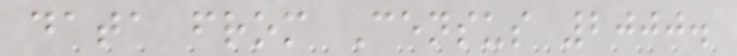data from Census 2000.
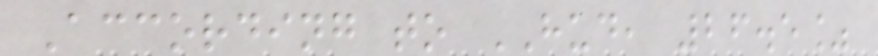According to HUD, 26.5%
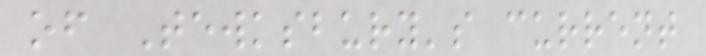of Tewksbury's current
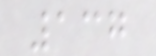137
